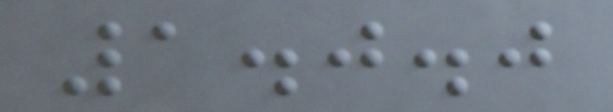1.0.0
